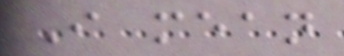I mean
